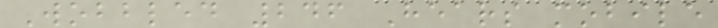Wobbled 246 Hears mobile
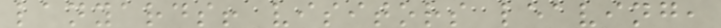lanyards! visitors leaving,
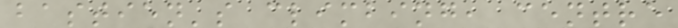bastien's climbing, centre
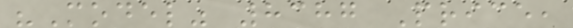"Model" 8387 Price,
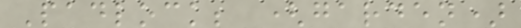Padlock; (garden)
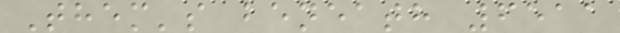Them's beneath 6511
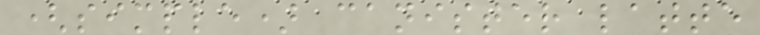(simple) canister latte
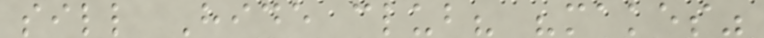sill Hide club? "makes"
